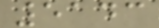5143
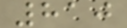810
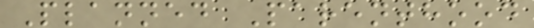Planned Parenthood
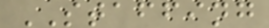STAFFING
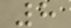8
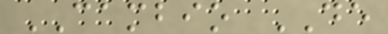CAMBIO DE
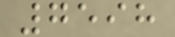7598
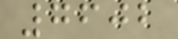7602
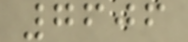7606
